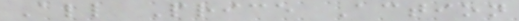All Price Action
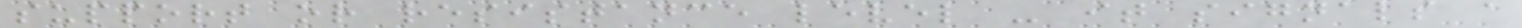support or resistance level - it signals a
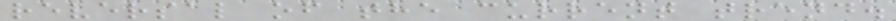reversal of the current trend.
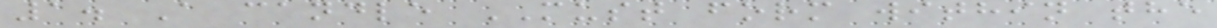1. A candle MUST form within the
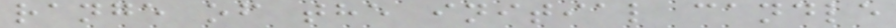range of the initial candle
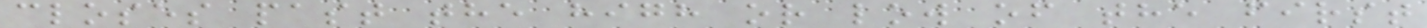closes past the high or low of the first
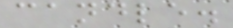candle.
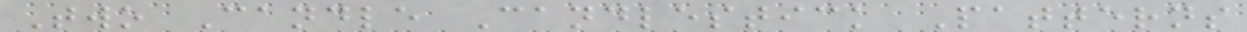Two Candle Candlestick Patterns
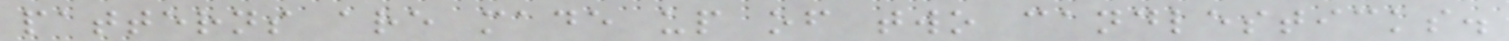patterns are made up of two candlesticks.
